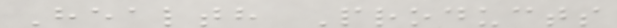Health Products
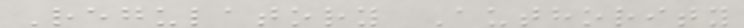Regulatory Authority
